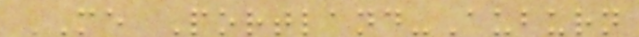ME Portland-Auburn
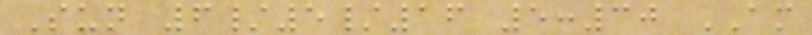Sun 6/5/16 5:30 AM
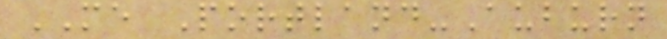ME Portland-Auburn
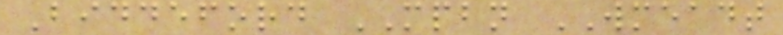Biddeford MPBN WMEADT
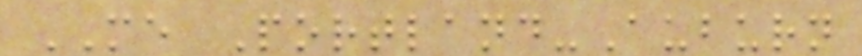ME Portland-Auburn
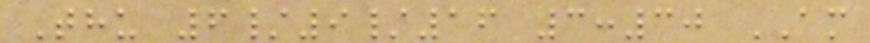Thu 6/9/16 3:30 AM
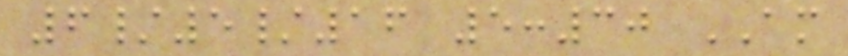6/5/16 5:30 AM
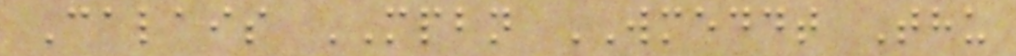Calais MPBN WMEDDT Thu
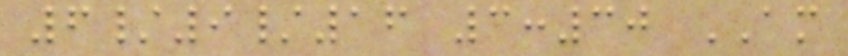6/9/16 3:30 AM
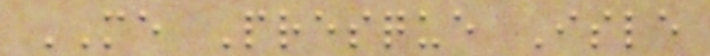ME Presque Isle
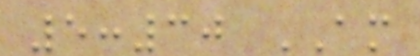5:30 AM
